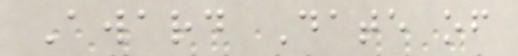Award Date of
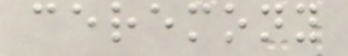ceremony
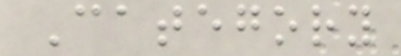Category
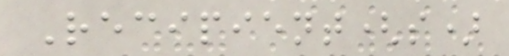Recipient(s)
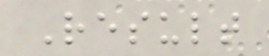Result
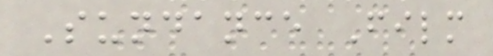Sundance Film
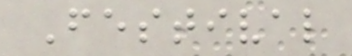Festival
